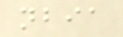nbia
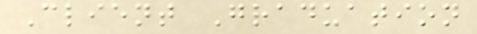Client Graduation
